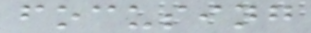focusing
